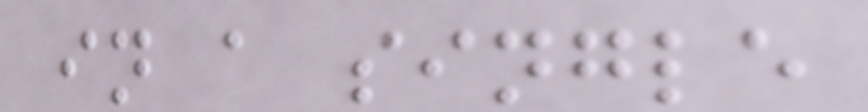in a single
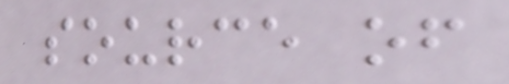source of
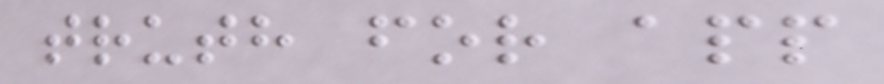truth for app
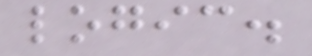logic.
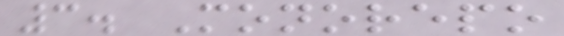3. Monorepo
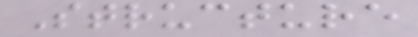Structure
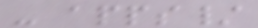- apps/
